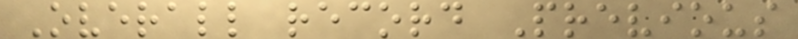Overall record Previous
